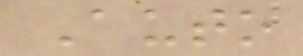Auto
